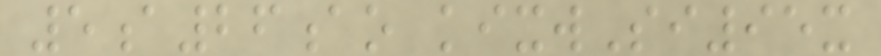5a26ao kixwSi95x
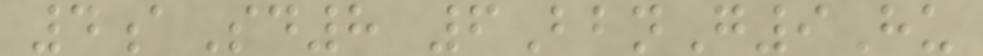4aSd8 6BbnG9Hu
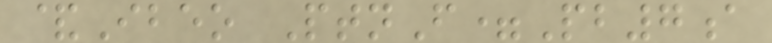&Ibeo PtnF=Pb7a
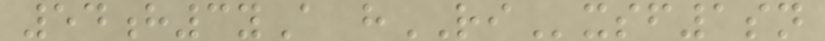54h3yA hRIxsf1sn
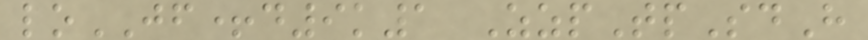loJF+d9k1 ZzpTpSdH
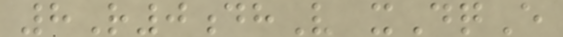8R0dhV xDqE
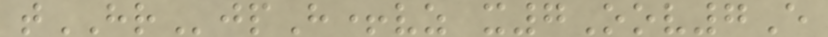tHRjpH+vz x7Oov7E
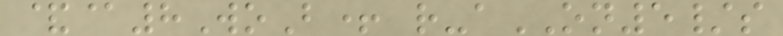&@8WoB+ r-aON5/s
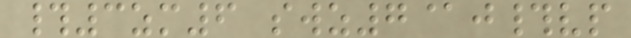#3zm6 swz7@j#vp
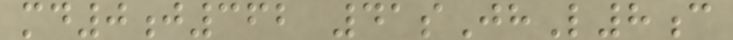md0j362 41sJhL8c
